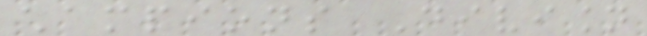champions Division
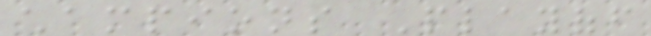champions Playoff
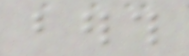berth
